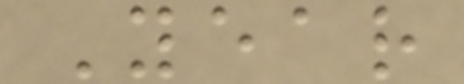Year
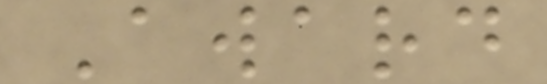Award
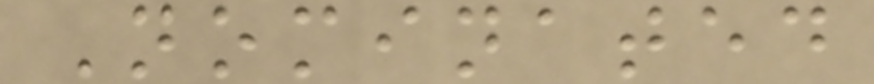Nominated
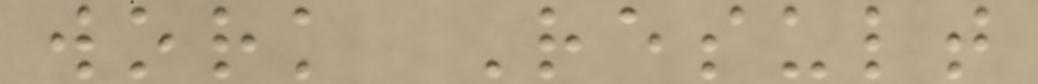work Result
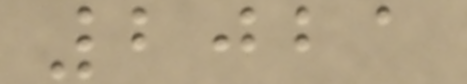2021
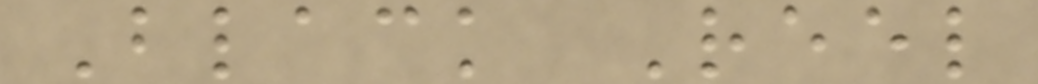Black Reel
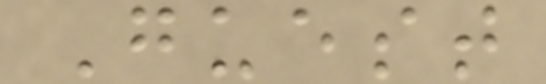Guest
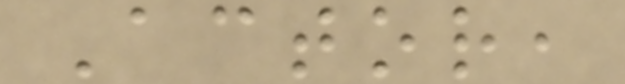Actor,
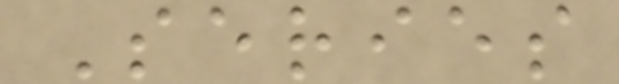Series
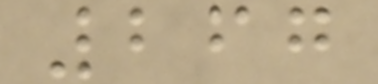267
